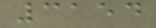3154
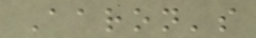Aaron's
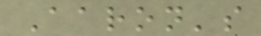Aaron's
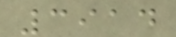3914
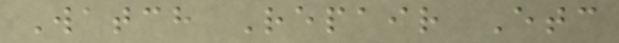Watch Repair Etc
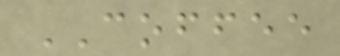COFFEE
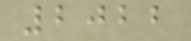2022
